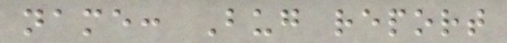name: Bug report
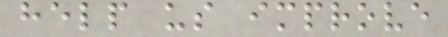help us improve
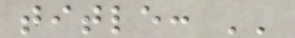title: ''
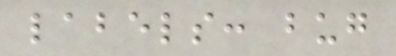labels: bug
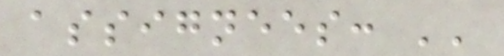assignees: ''
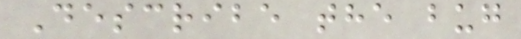Describe the bug
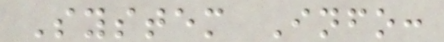System Info:
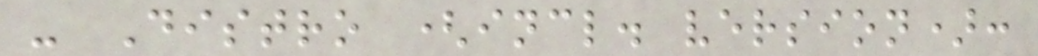- Distro (incl. version):
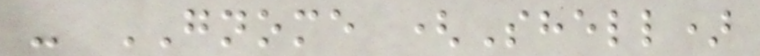- GNOME (Shell)
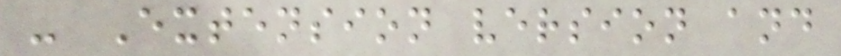- Extension version and
